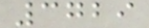3729
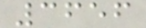3656
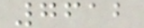7612
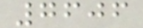7606
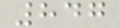847
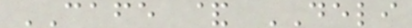CAFE & DELI
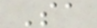Sa
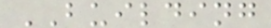BUILDING
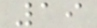19
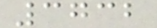3732
